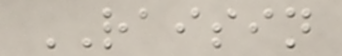RAISIN
